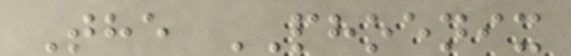The PHOENIX
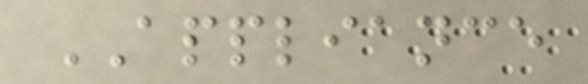APPLIANCE
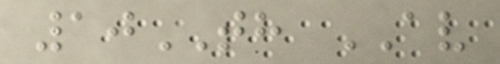10TH AV
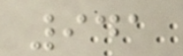941
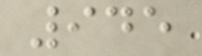945
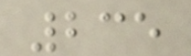235
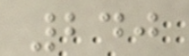240
